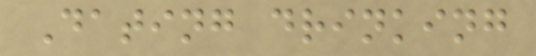Dating drinking
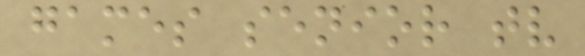games senior tv
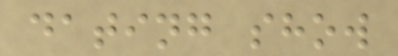dating show
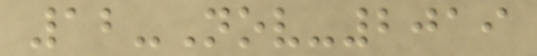12-Nov-2019
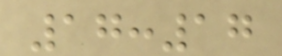17:17
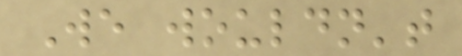We wouldn't
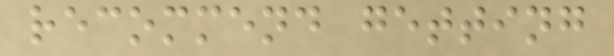recommend getting
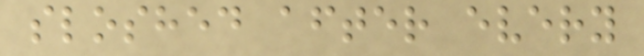sloshed after every
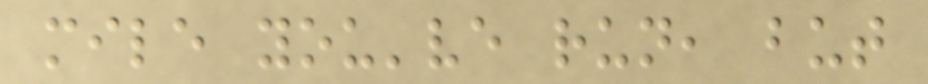mile you've run, but
